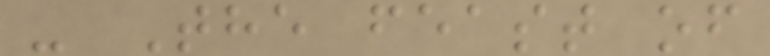- The feast of
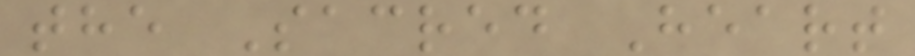the Sacred Heart
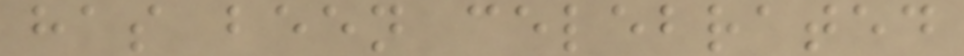has been celebrated
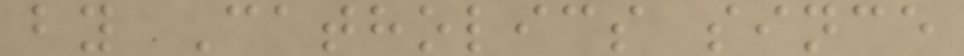by Catholics since
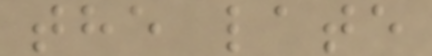the late
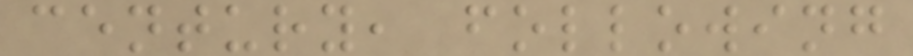century, following
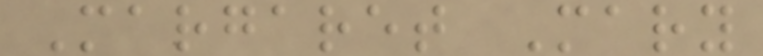Margaret Mary
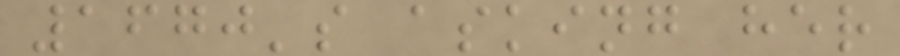1670's asking her
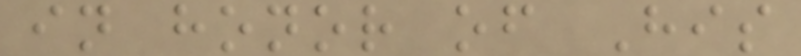in honor of His
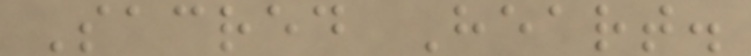Sacred Heart.
